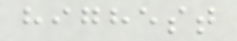highest
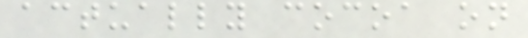actually cocoa on
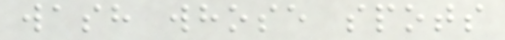wash whose spots
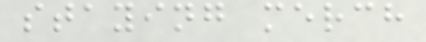staying merch
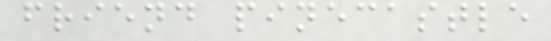friend pinecastle
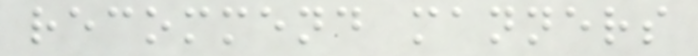recommend manners
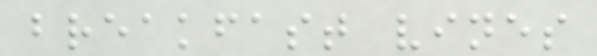breakfast vines
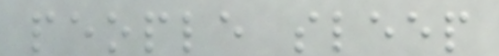people sleep
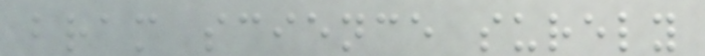bram science surely
